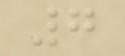7
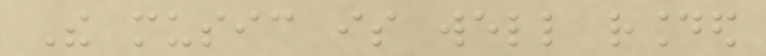The music is well rounded
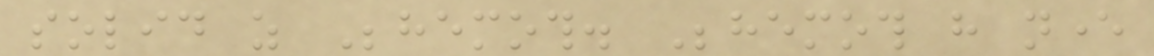solid as Behemoth. Behemoth have never
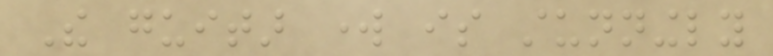The guitar work is stunningly
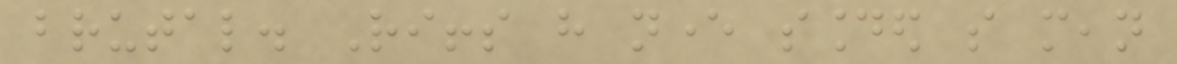brutal. Riffs have never sounded so mean
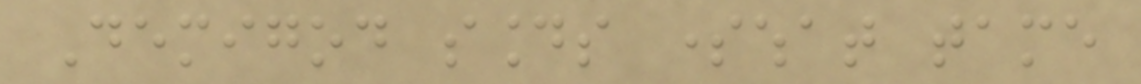Demigod sounds somewhat tame
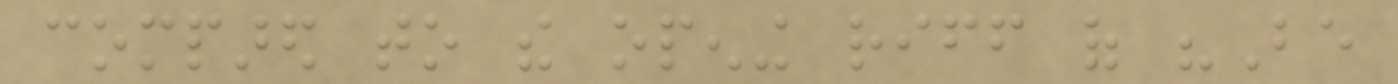compared to the opening riff of "Be
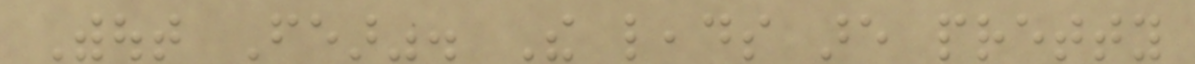Without Fear". The leads are pretty
